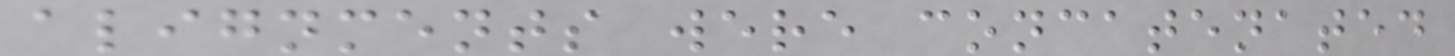alignments were concatenated
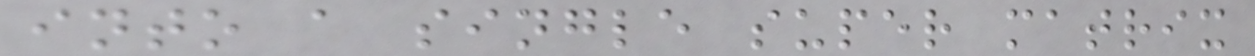into a single super matrix
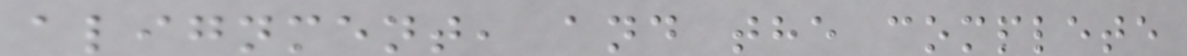alignment, and the complete
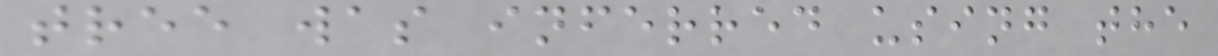tree was inferred using the
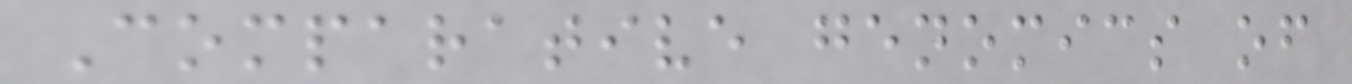Comparative genomics of
